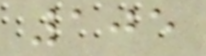105
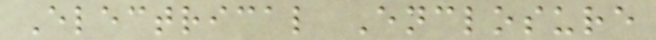Electrical Enclosure
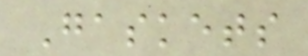Gaskets
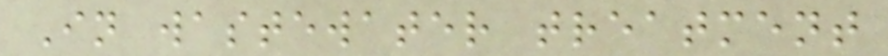In wastewater treatment
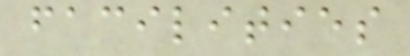facilities
